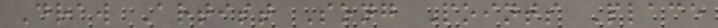Draw Artist Song Points Place
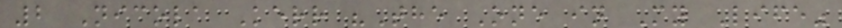2 Nicola Kerr "The One in My Life"
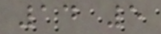14 5
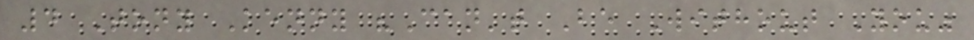4 Tony Kenny "Can't Be Without You"
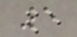5
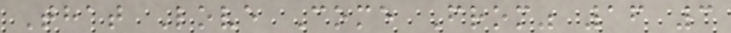That Love Come From" 16 3
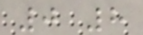0 8
